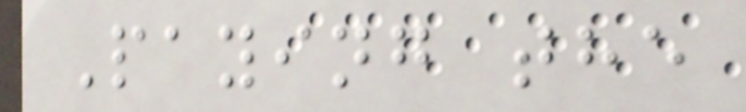Paying the
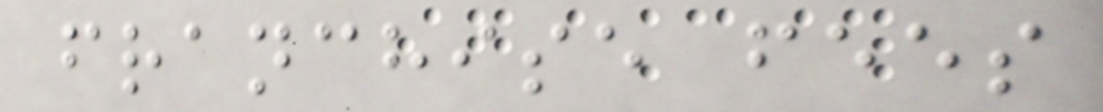franchise fees
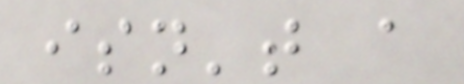isn't a
